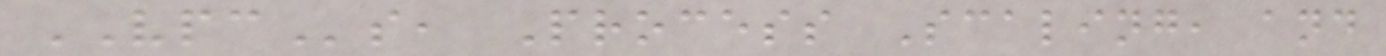VPCs, Process Scaling, and
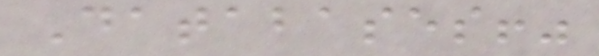Databases!"
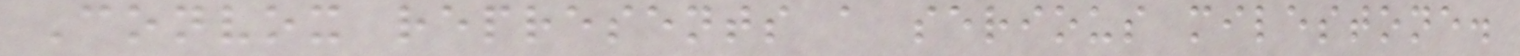Convox represents a serious milestone.
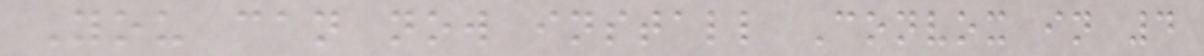You can now install Convox in 4
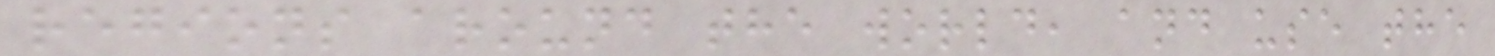regions around the world, and use the
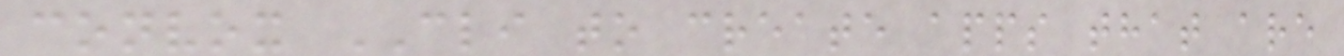convox CLI to create apps that are
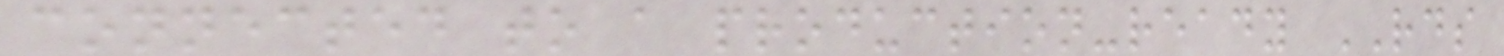connected to a production-ready RDS
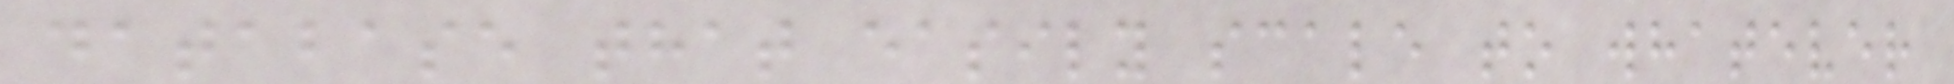database that easily scale to whatever
